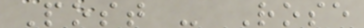Post - Rose
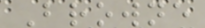Browne
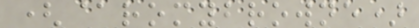(@romybrowne)
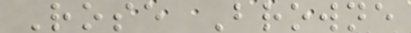Rose Browne
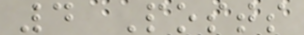4 Posts
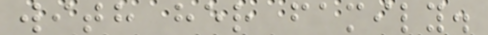with her family.
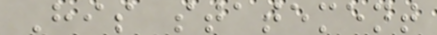His statement
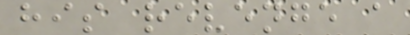his revenge a
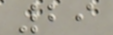29
